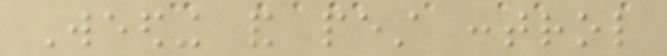Weeding and pest control
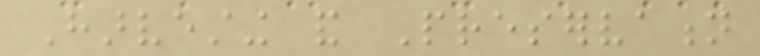Harvesting and Preservation
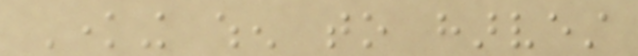Knowing when to harvest
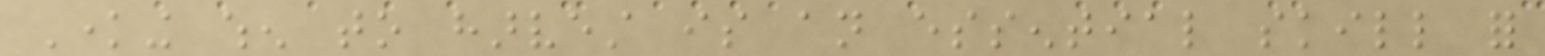Knowing when to harvest is an essential skill for
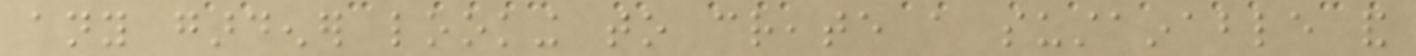any gardener looking to create a sustainable and
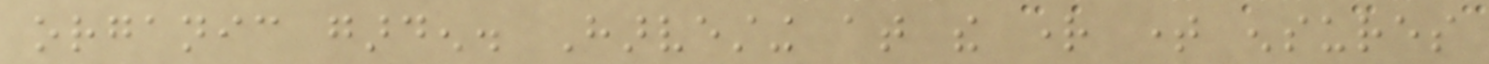organic garden. Harvesting at the right time ensures
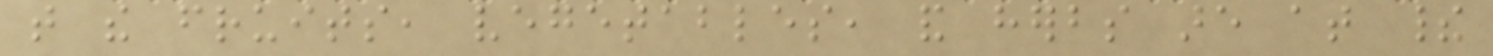that the fruits, vegetables, and herbs are at their
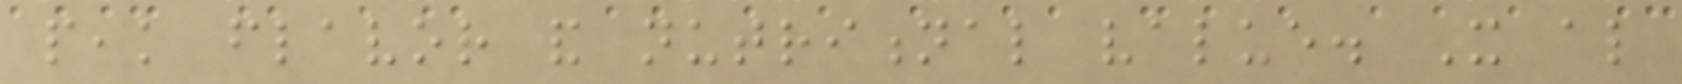peak flavor and nutritional value. It also
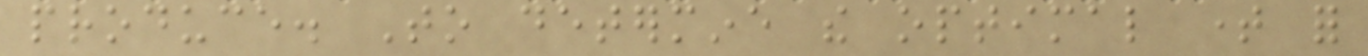produce. To determine the optimal time for
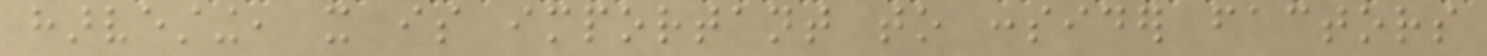harvesting, it is important to consider factors
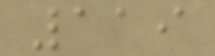119
